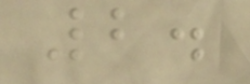2.
